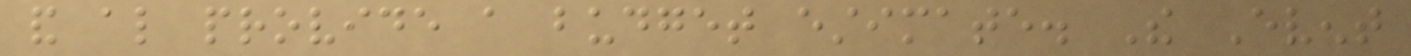and also provide a budget estimate. The Event
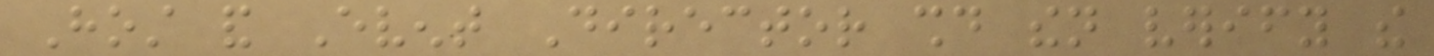Host and Event Director should then verify the
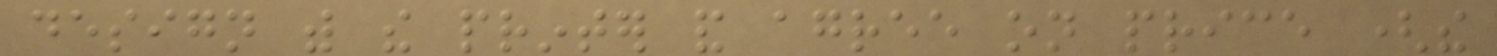design with the printer and agree on price (the
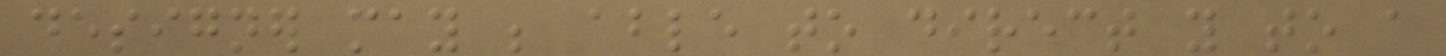designer may be able to direct you to a
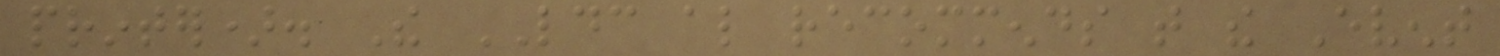printer). The LDC also recommends that the Event
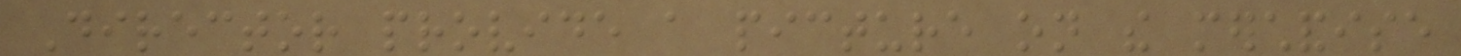Director provide a picture on the merchandise
